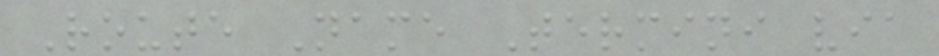Route Name Termini via
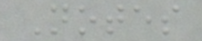Notes
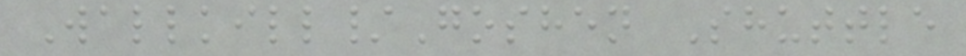Wallkill/Goshen Shuttle
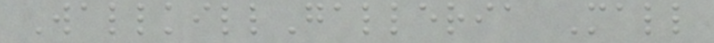WallkillGalleria Mall
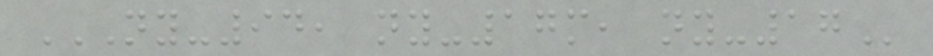NY-94, NY-17M, NY-17
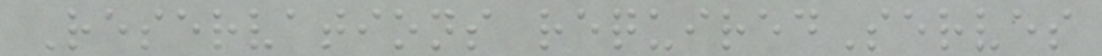Reservations requiredServes
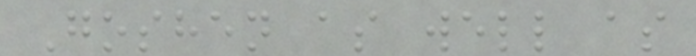Goshen as well as
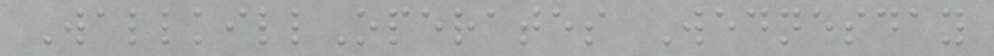WallkillOperates Wednesday
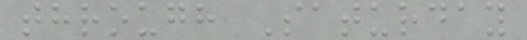through Saturday
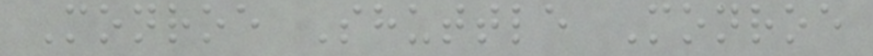Monroe Shuttle Monroe
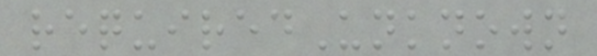requiredUnknown
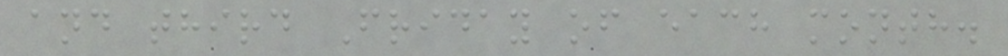and third Friday of each month.
